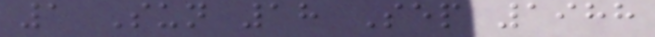1 Sun 18 Sep 1988
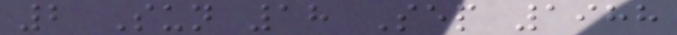2 Sun 18 Sep 1988
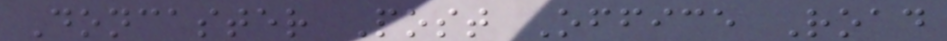Doncaster Post Office Road
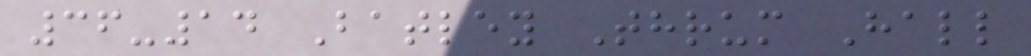36-14 Batley Thrum Hall
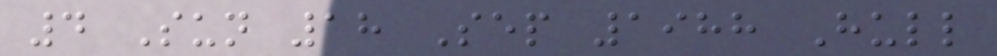4 Sun 18 Sep 1988 Hull
